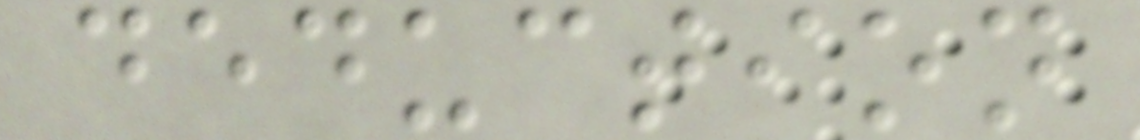deduction
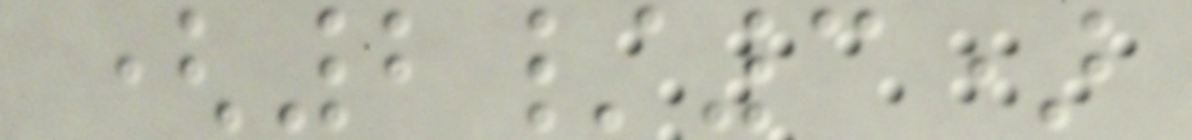(2/3)
